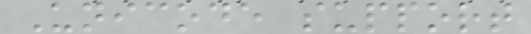Unicode support
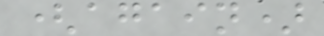(again)
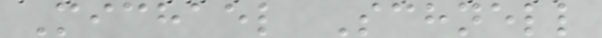Michael Schnell
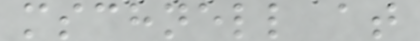mschnell at
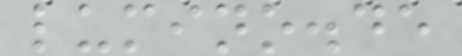lumino.de
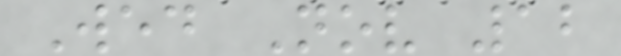Wed Nov 12
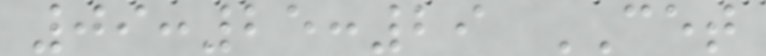09:25:29 CET
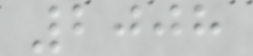2008
